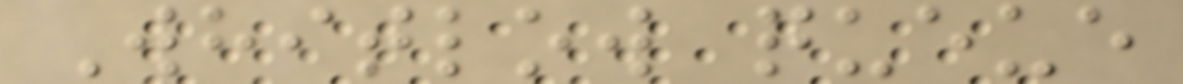Whitlow queue
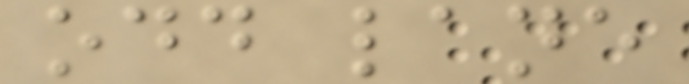odd lane
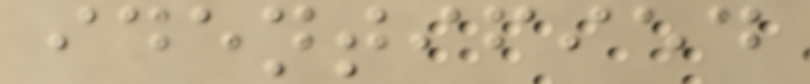identified
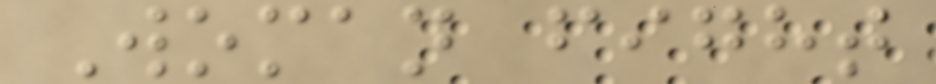Woman fight
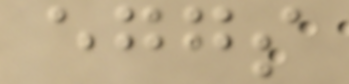eggs
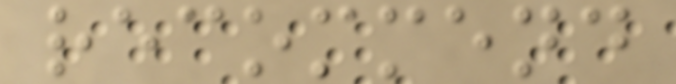recommend
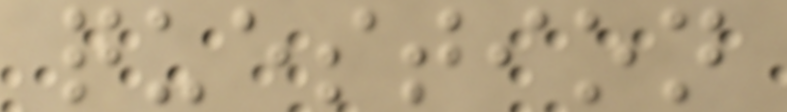question
